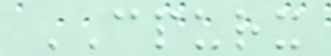CPURX
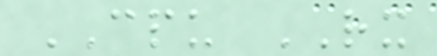CPU RX
